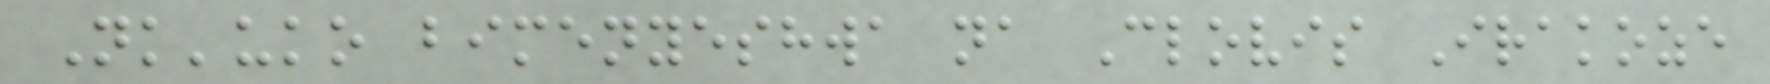Nk'uko bimenyeshwa na Clovis Irakoze
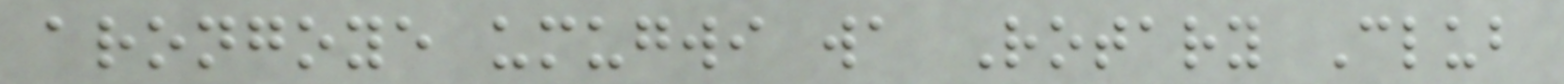arongoye umugwi wa Rotary Club
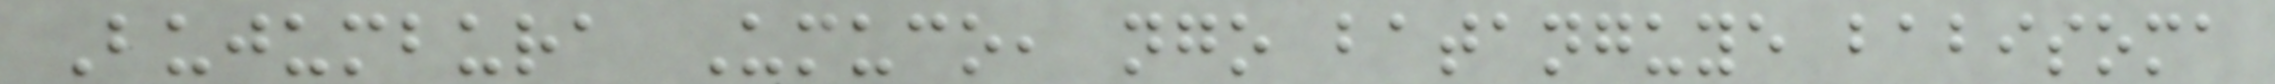Bujumbura Umuco, ngo batanguye babisoma
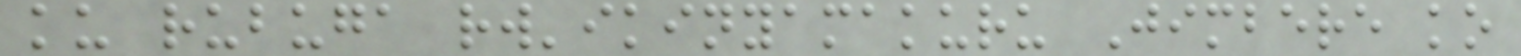ku rubuga rw'ikinyamakuru Jimbere ko
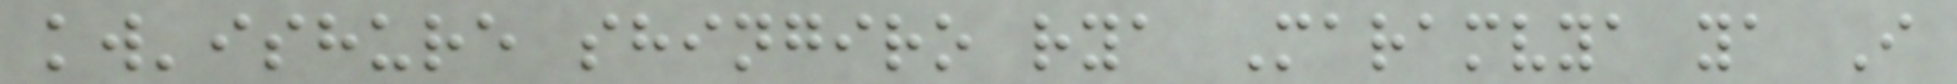kw'ishure shingiro rya Maramvya ya I
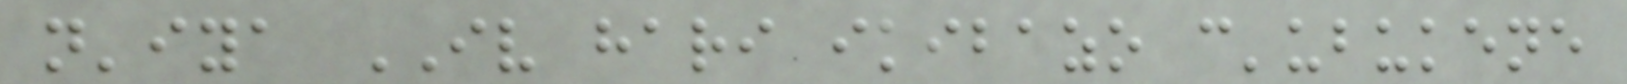n'iya IV hari ikibazo c'ubukene
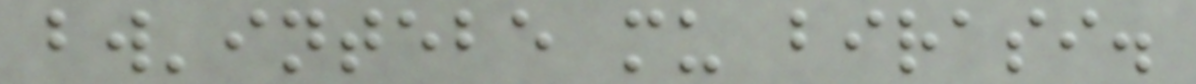bw'intebe mu birasi.
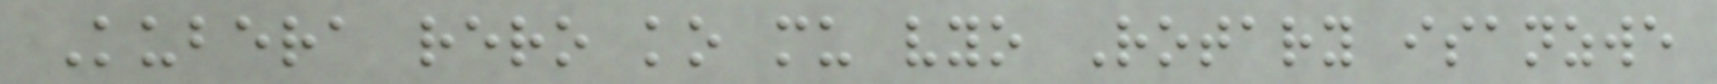Kubera rero ko mu vyo Rotary isanzwe
